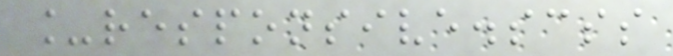_responsive.scss
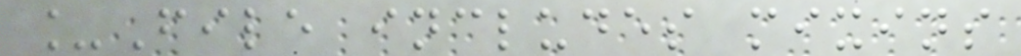_File includes mixins
